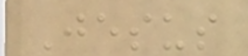Jesus
